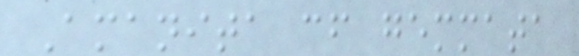Amanita cf gemmata
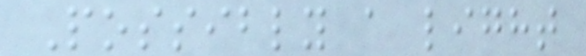Possibly a light
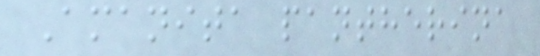Amanita pantherina
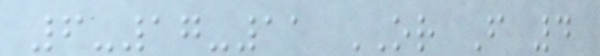6-17-11 OR F 4
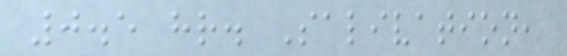0.5 hr. Salivation,
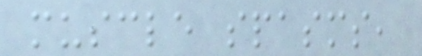muscle spasms,
